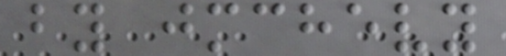by jmchevy
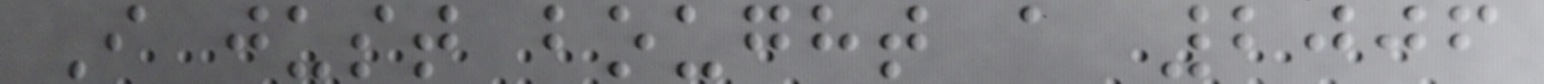I just bought a 2006
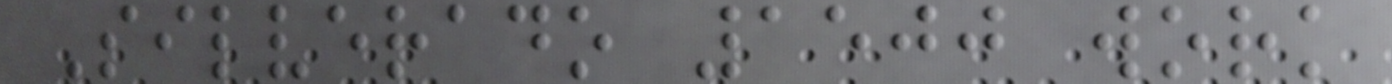Silverado 1500 work
